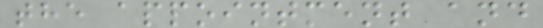the appointment and
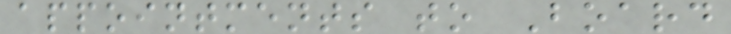appointments to Board
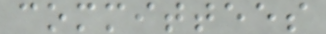committees
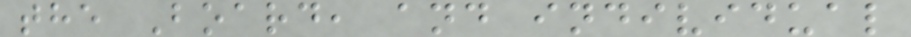the Board, and individual
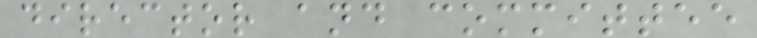director and committee
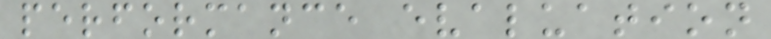performance evaluation
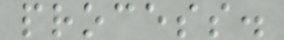process.
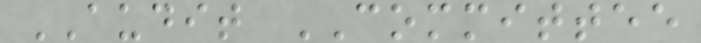AUDIT COMMITTEE
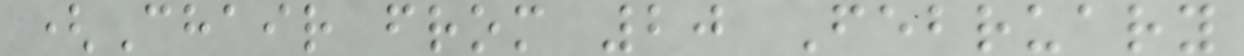(Chair from 20 February
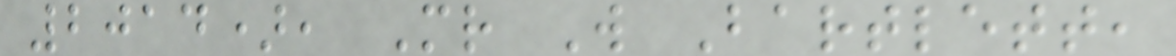2014), Mr W Bartlett,
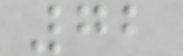72
